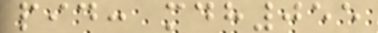pid: mdh055
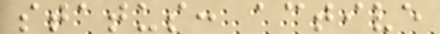status: active
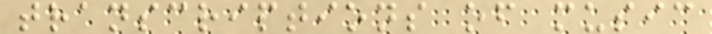transcriptions of music
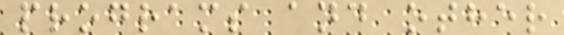programs and other
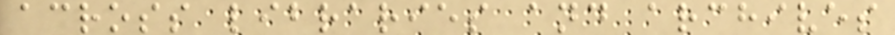across libraries and archives
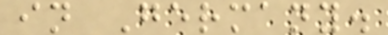in Germany.
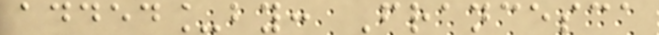added_by: Francesca
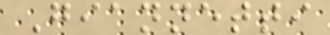Giannetti
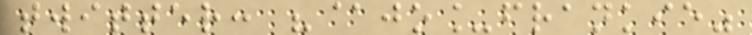twitter: "@jo_frankie"
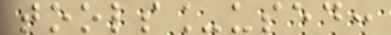tools_used:
